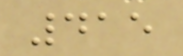415
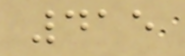415
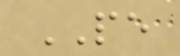PE
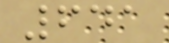641
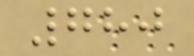780
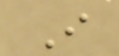I
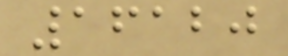16120
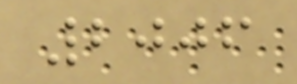2006
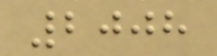2008
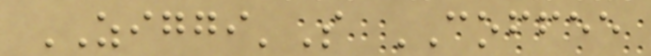ZIGGI'S COFFEE
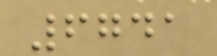6741
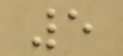5
